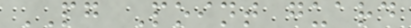PG Point guard
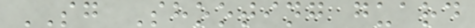SG Shooting guard
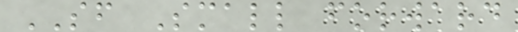SF Small forward
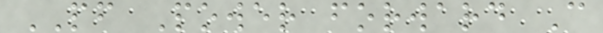PF Power forward C
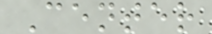Center
